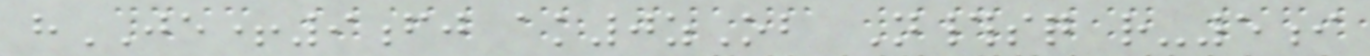hJE+9fj ak0zOb N#sq r-5i
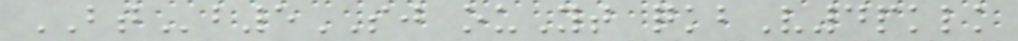BTb5SJ ouYt qkbV4pklk
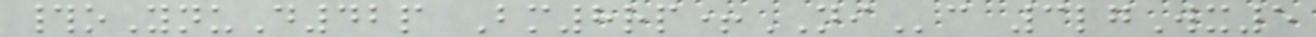#oYnuD42p Bm8rp+NIc 3lgWx5
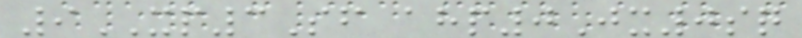9XP3Sf ahp0Jx0sq
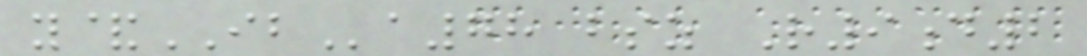y&IBa78 bsz R9d2
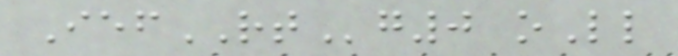IefRTg0 oLl
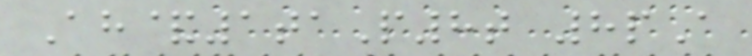Ah&1taP8t 8pA
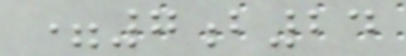=7b24
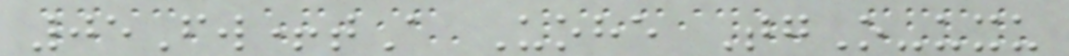05Fw+tA Uohe TgO-uxu
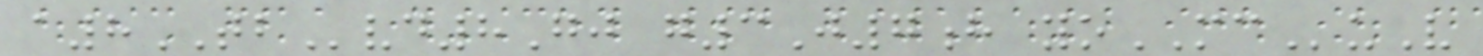a8TBvd8Gj g3J7h yoMCuV
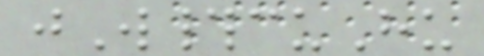jW#cuHu
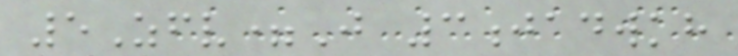5Zfv=J 3jadwkh
